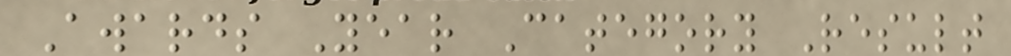Awards Year Category Result
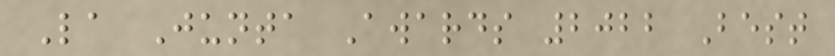La Junta Awards 2022 Best
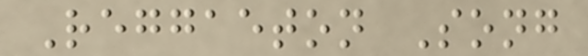Reggaeton Song
